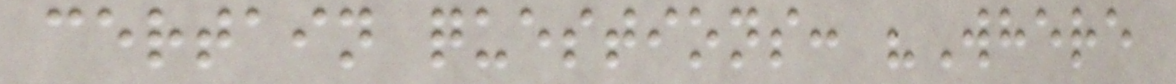certain questions: "Where
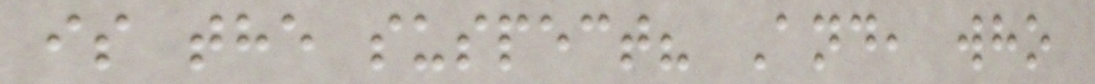is the suspect? And, who
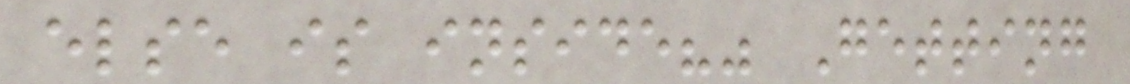else is inside?" Getting
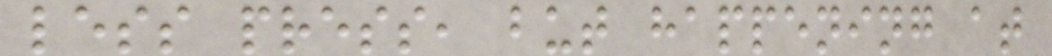less press, but happening at
